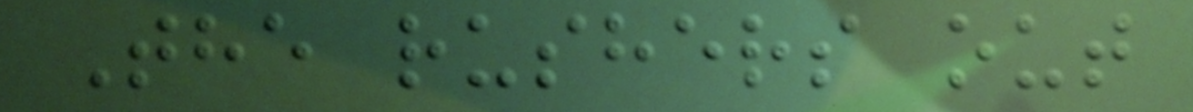The rushers out
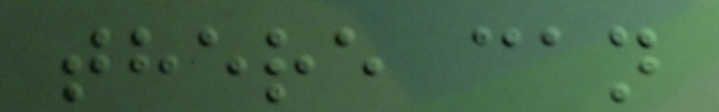there can
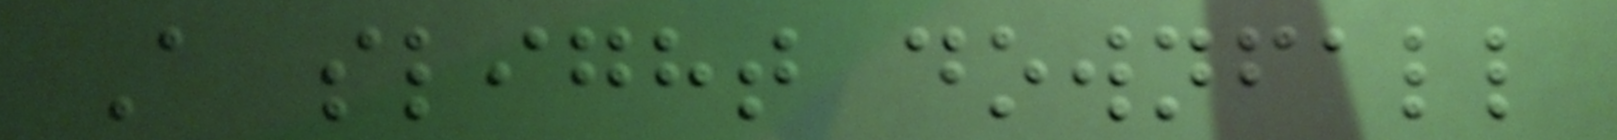A slight downfall
